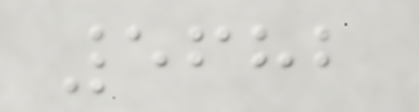5682
